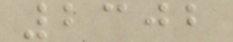2302
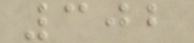302
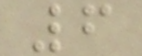6
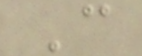C
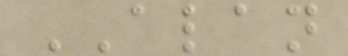ALAN
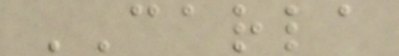CARLA
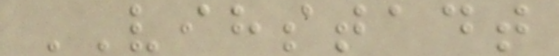VIHSTADT
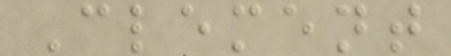Clement
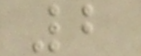2
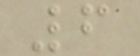6
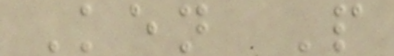Ken P
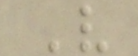V
